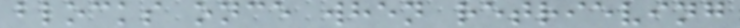blocks once when retrieving
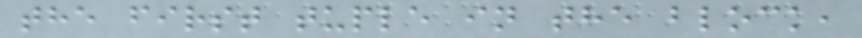the first tuple in the block,
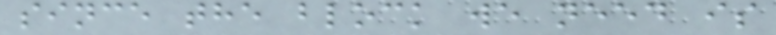since the block we need is
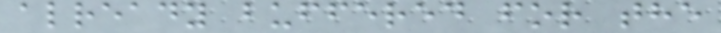already buffered for the
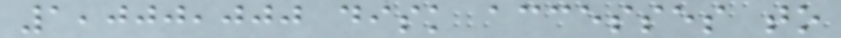1,000,000 disk accesses to
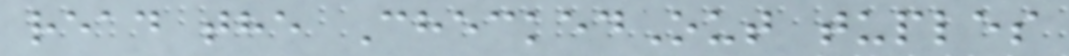read the CheckedOut tuples
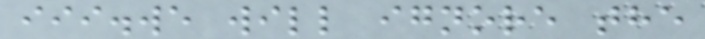iii.we will ignore the
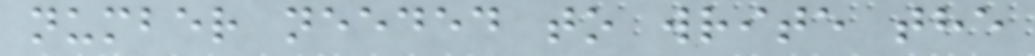number needed to write the
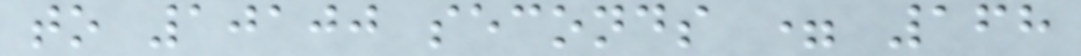to 10100 seconds = 168
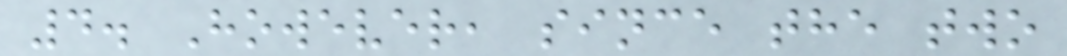4. However, since the two
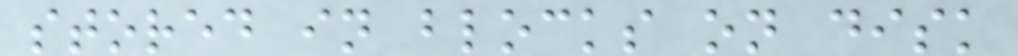stored in blocks on disk
